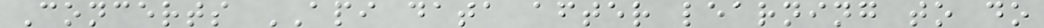Concerts API data after learning to do
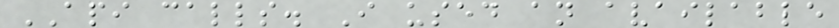API calls. I used an available
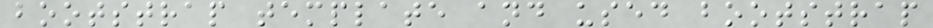bootstrap template and used bootstrap
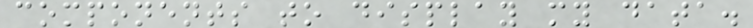components to display my data.
